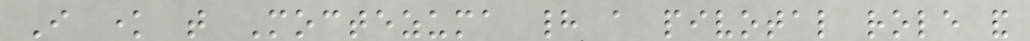I know that Moctezuma had a pivotal role and
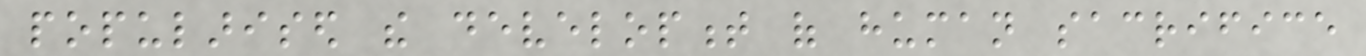popularised the development of human sacrifice
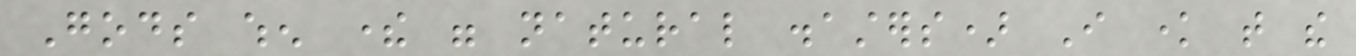Gods when there were natural disasters) I know that the
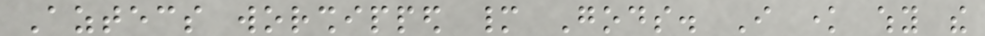Aztecs worshipped many Gods. I know why the
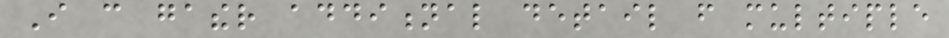I can gather additional detail from multiple
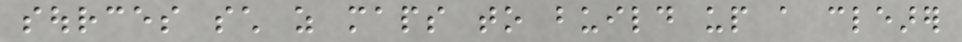sources such as maps to build up a clearer
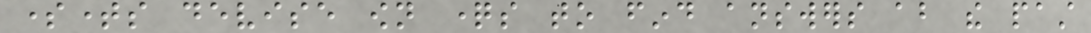sometimes devise own questions to find answers about the past
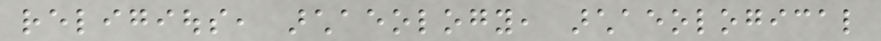religious, archaeology, archaeological
